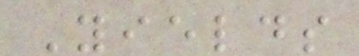Yields
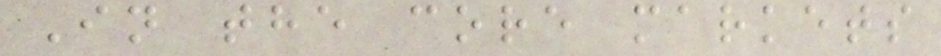In the core markets
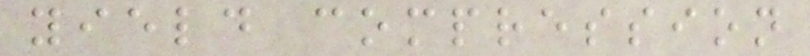yield compression
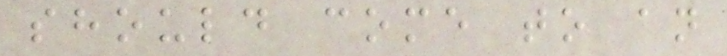should come to an
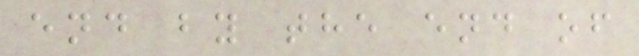end by the end of
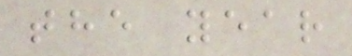the year
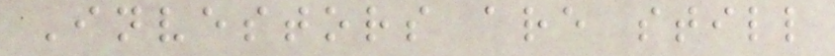Investors are still
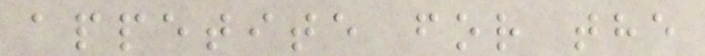appetite for the
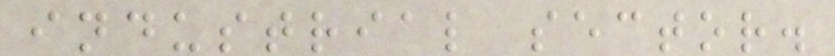industrial sector.
